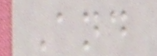And
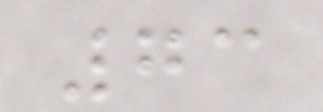73
